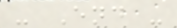- End -
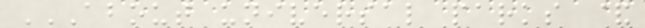ABOUT UNIVERSAL PARKS &
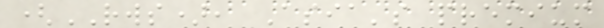(RWS), Asia's premium
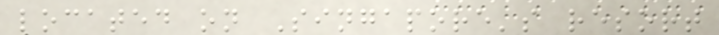located on Singapore's resort
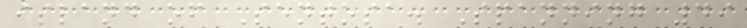island of Sentosa. Spanning 49
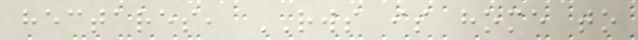hectares, RWS is home to
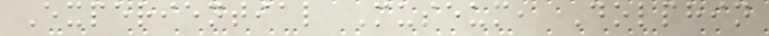Experiential Museum, Dolphin
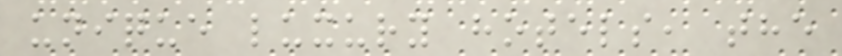unique luxury hotels, the
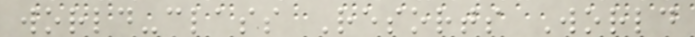world-class Resorts World
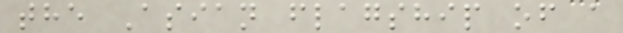the Asian flagship of a
